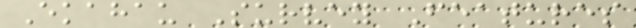Ekahau Survey Features
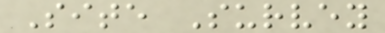Site Survey
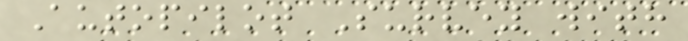Autopilot Survey with
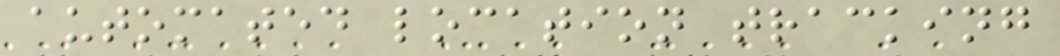automated location tracking
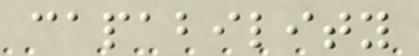capability
